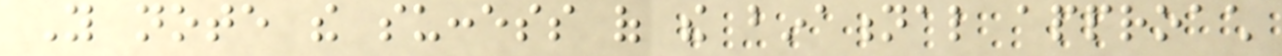You note the success of the binational approach
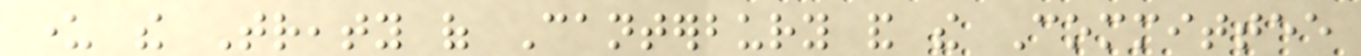under the Treaty of Canterbury and the Committee
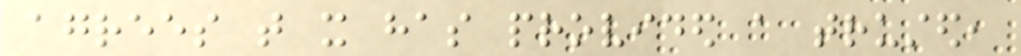agrees that it has provided a trusted,
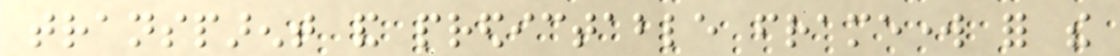transparent and predictable framework for the
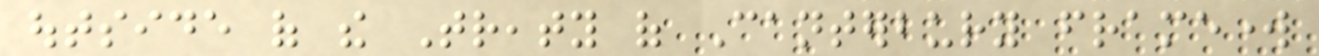outside of the Treaty of Canterbury framework
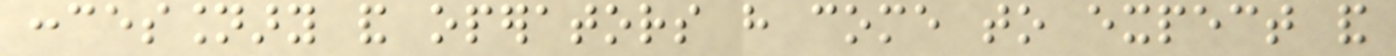concessionary and operators have come to expect and
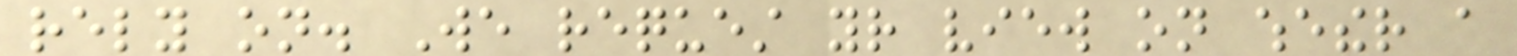rely on. We request your view on whether a
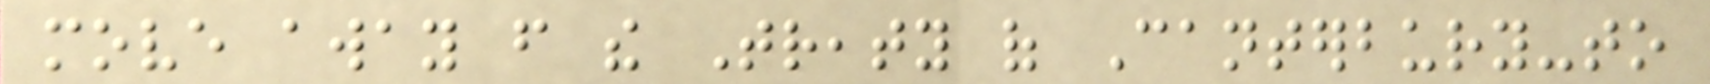move away from the Treaty of Canterbury-to
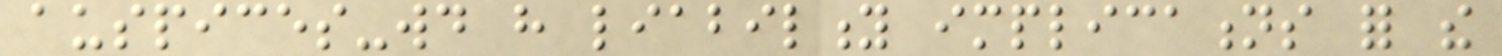auspices-would have liability implications for the
